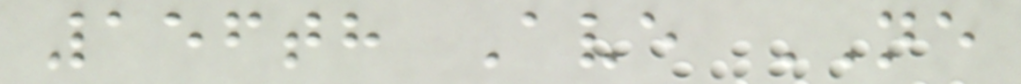156th Ave NE
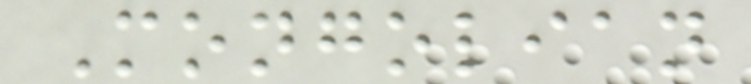Mongolian
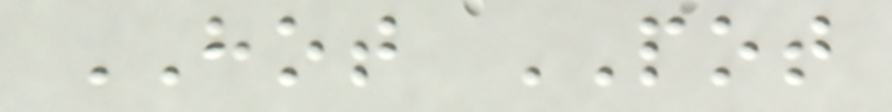HOT POT
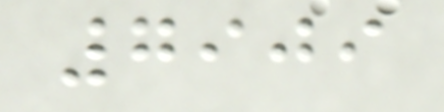7909
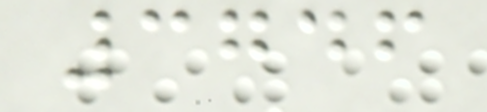3746
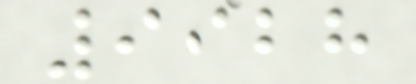9928
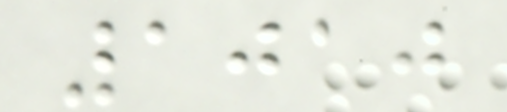1010
